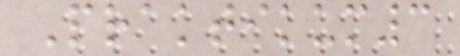Praktikum3
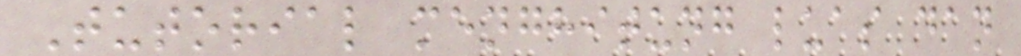Tutorial menghitung luas dan
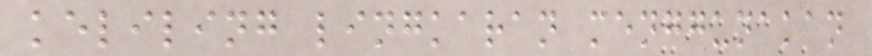keliling lingkaran menggunakan
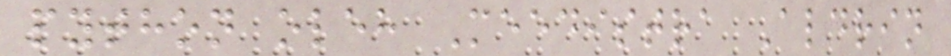python oleh Meedistra Aldrin
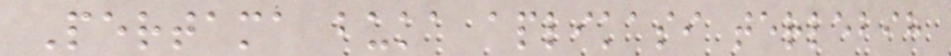Pertama buka aplikasi terlebih
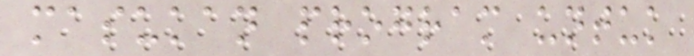masukan program untuk
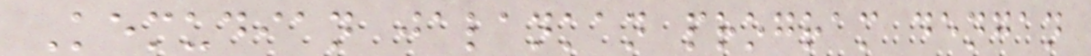Kemudian jalankan program dengan
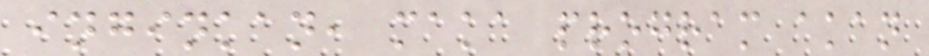inginkan, maka program akan
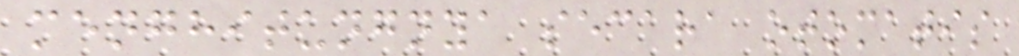menghitungnya secara otomatis
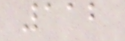112
